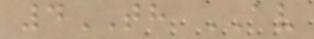4TH AV
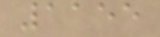1155
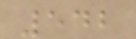542
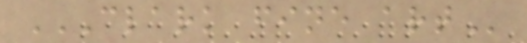CLARK FINE ART
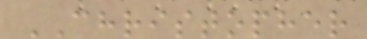CHRISTOPHER
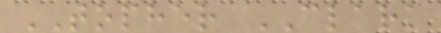TOPHER CLARK
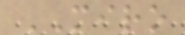MIRO
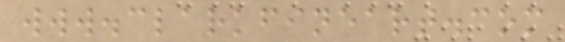www.clarkfineart.com
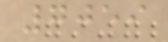7059
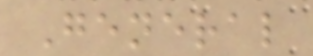General
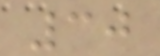30
